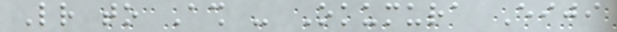Letter to Ash - Okumura Eiji
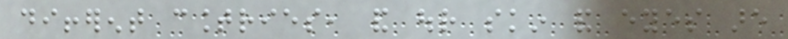different countries, and our skin and eyes are
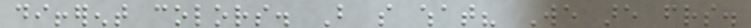different colors. But so what? We are friends.
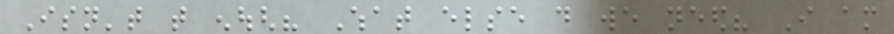Isn't that enough? What else do we need? I am
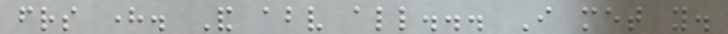friends here. And above all... I met you.
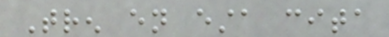Tren en esta cita
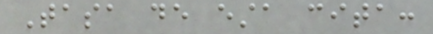Tasa de esta cita:
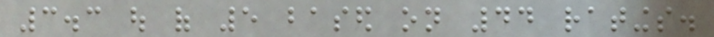3.3 out of 5 based on 44 ratings.
